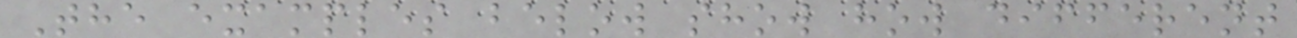The examples below show how different
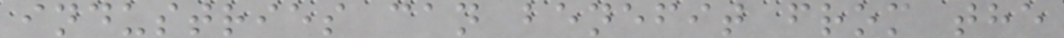industries can benefit from the
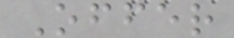Offer
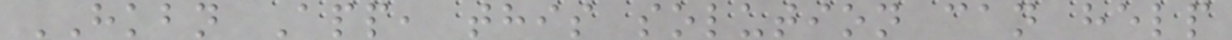HKBN App, this solution can help
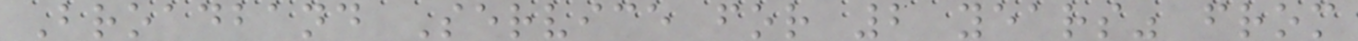Broadband Service for 2 years" from
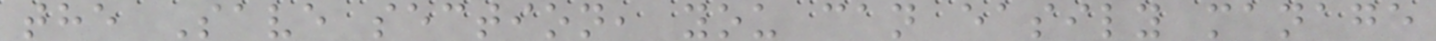the Save section, you can easily manage
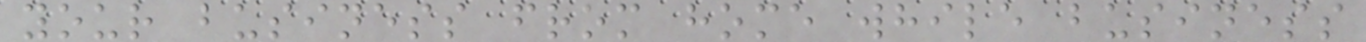your business from home while business
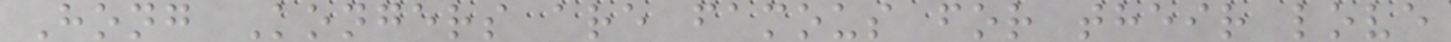Hong Kongers are famous for their love
